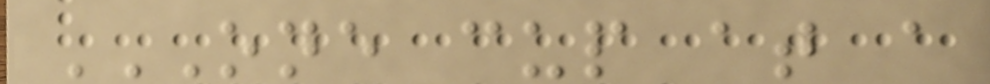ONE CUP AT A
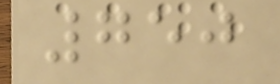750
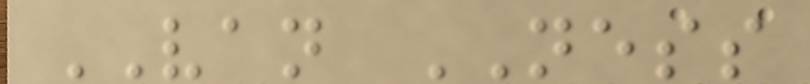VAN NESS
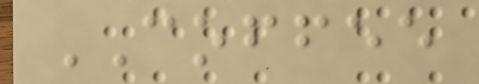COFFEE
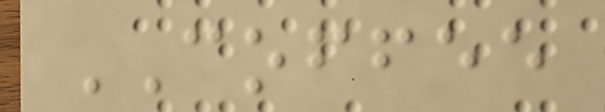COFFEE
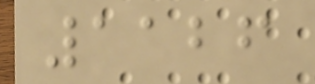1126
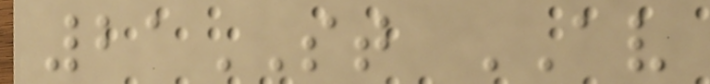21ST AV
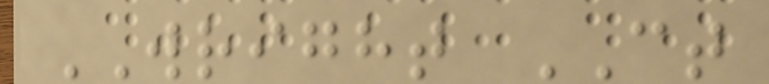WRIGHT CT
